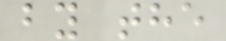by the
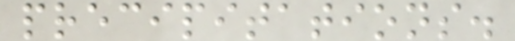precipitations.
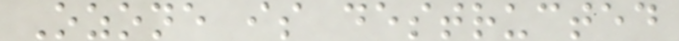Ozone is destructed
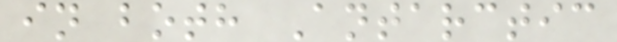in both Antarctic
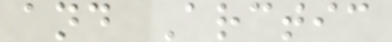and Arctic
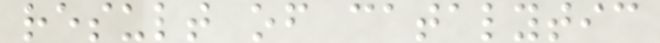result of catalytic
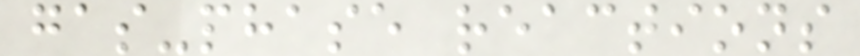gas-phase reactions
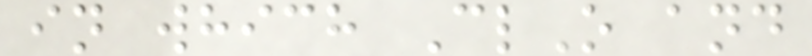in which ClO and
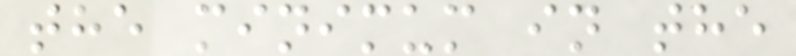the minimum in the
